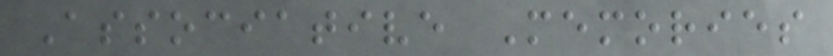Associative Memories
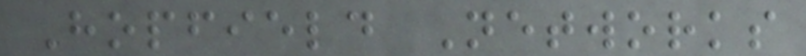Hopfield Networks
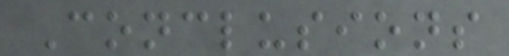Conclusions
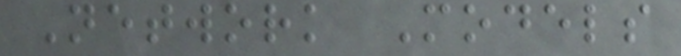Network Models
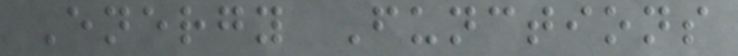Energy Functions
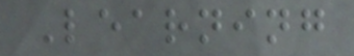Learning
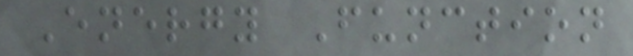Energy Function
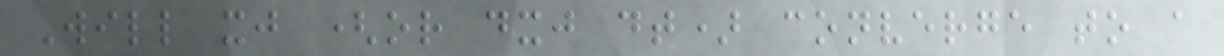Will xj (or dxj dt) converge to a
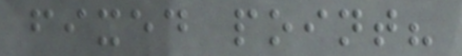fixed point?
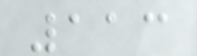113
